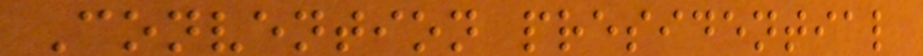Convention presidential
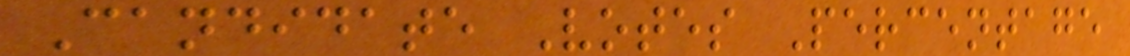Candidate Votes Percentage
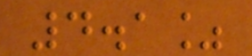4.1%
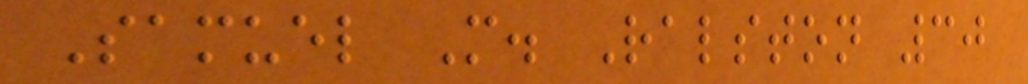Samuel M. Ralston 30
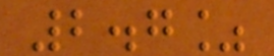2.7%
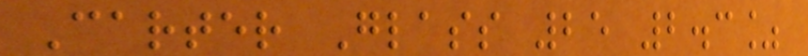Carter Glass 25 2.3%
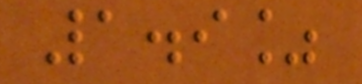1.9%
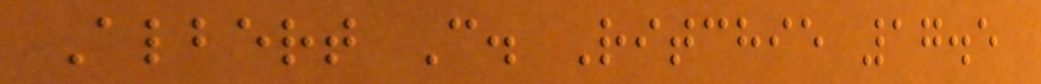Albert C. Ritchie 17.5
